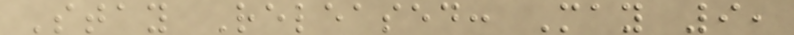Stay Released: May 9,
